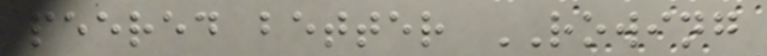peered better ROWING
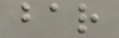bar
